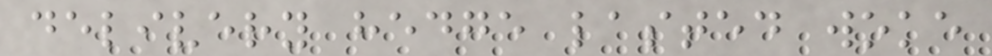delivery hedge lasted woke
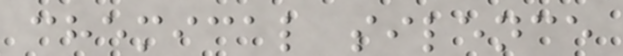chemical silence
